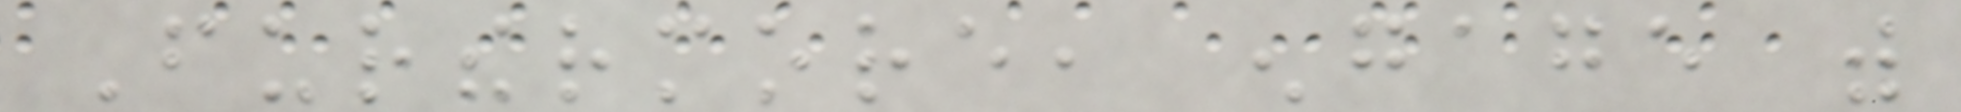Furthermore, engage with
